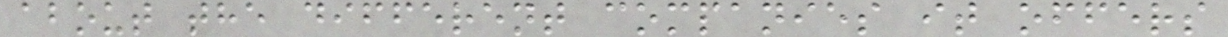about the different companies it offers
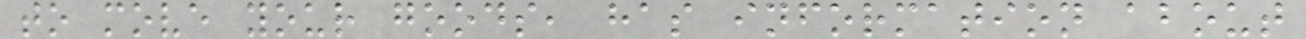to move your goods, has information about
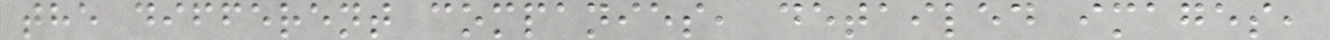the different companies, detailed images,
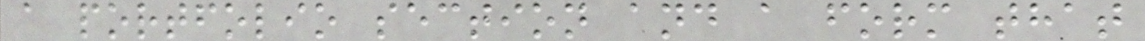a portfolio section and a form that
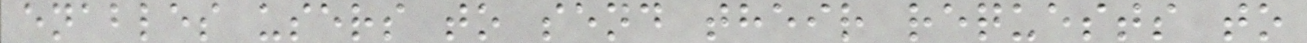enables users to send their requests to
